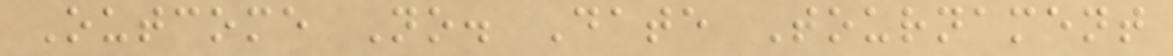Outcome No. Date Tournament
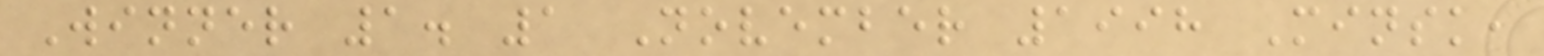Winner 1. 1 November 1998 Minsk,
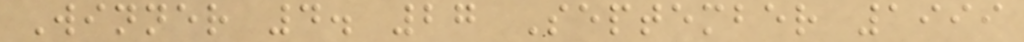Winner 4. 27 September 1999
